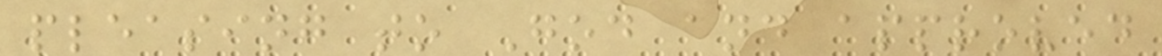pleasing to God and approved
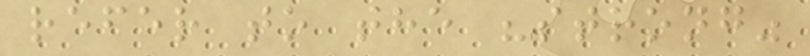refer to the "strong"
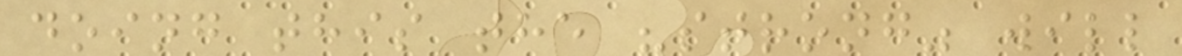doing this the "strong" will
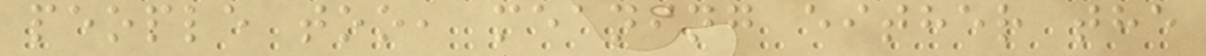people too, meaning either the
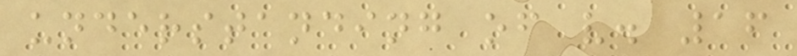understanding of v. 16
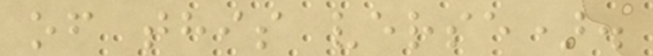of this verse).
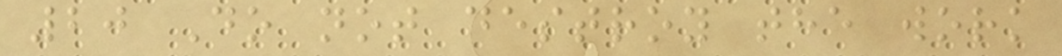20 Do not destroy the work
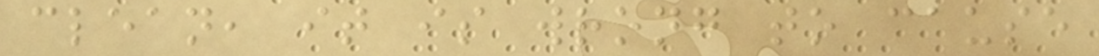clean, it is wrong to cause
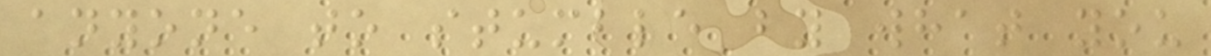anyone to stumble by what you
